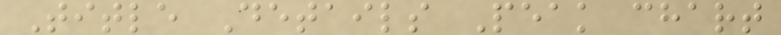Title Details Peak chart
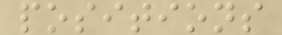positions
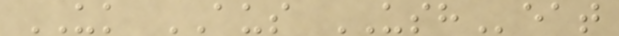UK AUS USHeat
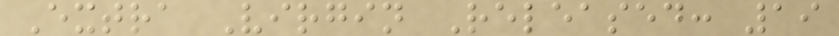Extra Virgin Released: 19
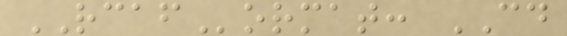RCAFormat: CD
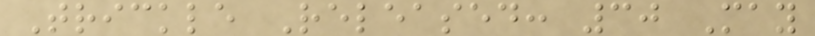Trickle Released: 30 May
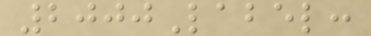2000Label:
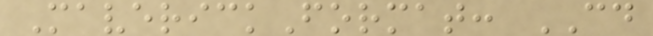MaverickFormat: CD
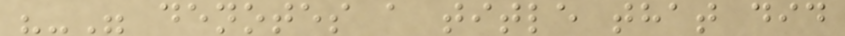"-" denotes a title that did
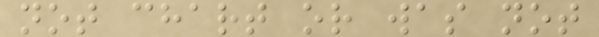not chart or was not
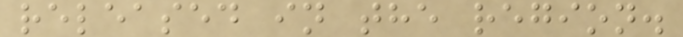released in the region.
